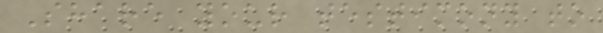Share your testimony to
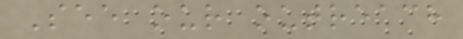See our outreach
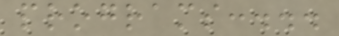programs:...
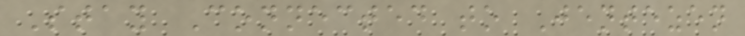Stay Connected to Jentezen
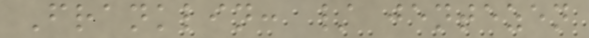Franklin: / jentezen
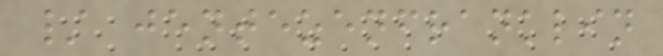/ jentezenfranklin
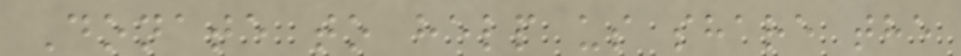Donate to help us share the
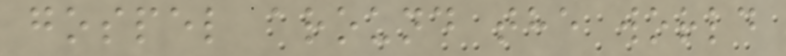gospel around the world
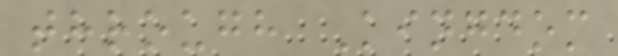through Kingdom
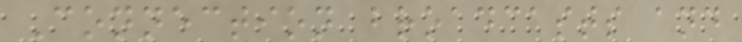Connection broadcasts and
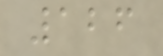126
